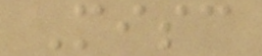Misc
